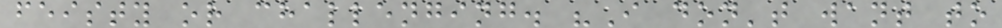feisty or challenging. "I don't want to
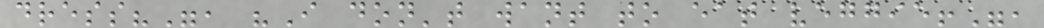dress?", "I don't want to eat veggie!",
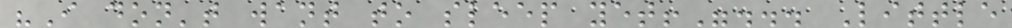"I don't want to sleep yet!"... Little
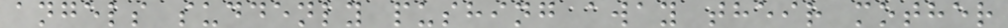angels suddenly pushing away their mother
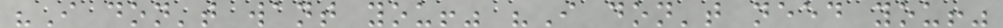"I don't want you!" "I don't need you!"
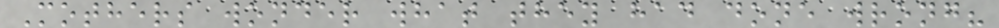Mothers wonder what they had done wrong?
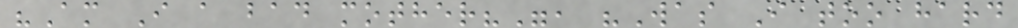"Am I a bad mother?", "Was I too hard
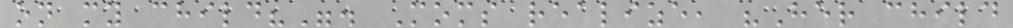on my child?". Moms realize, "Her child
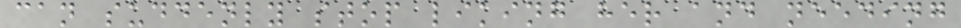can suddenly stop liking her and needing
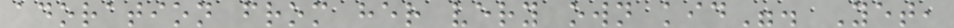adoration from her very own kid". Yet,
